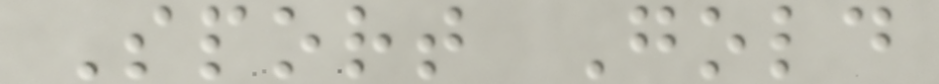Sport Gold
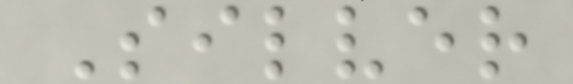Silver
